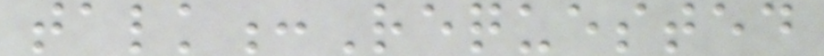talk:Requested
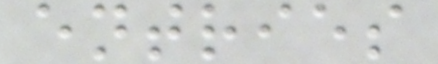entries
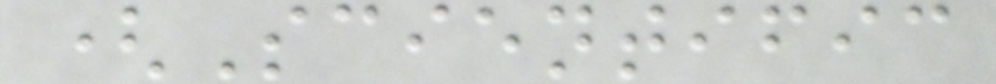(Scientific
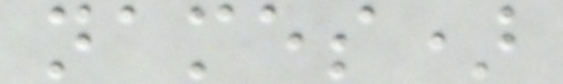names)
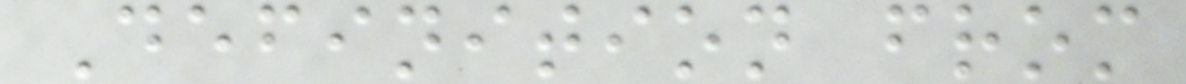Definition from
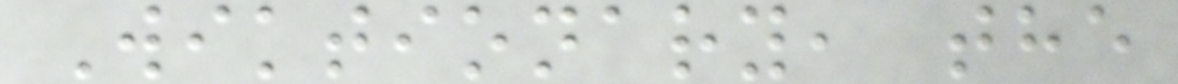Wiktionary, the
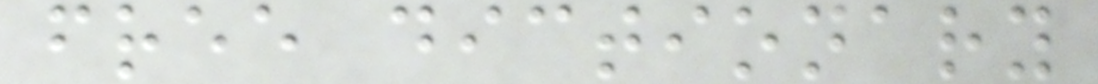free dictionary
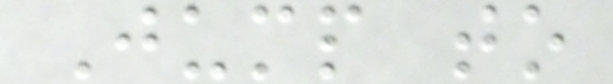Jump to
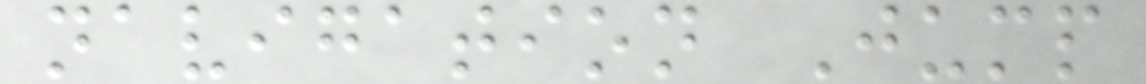navigation Jump
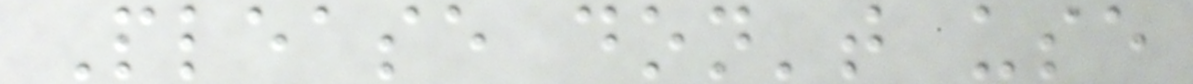Please don't use
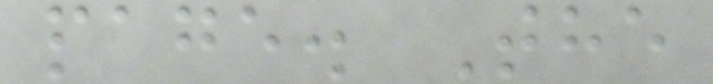page. The
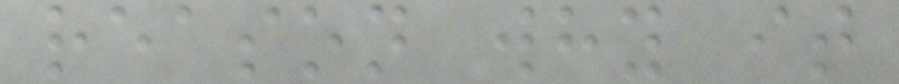reason why it
